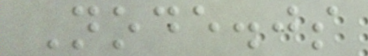Node.js
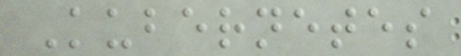Kubernetes
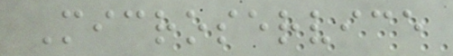Microservice
